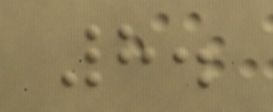8.
